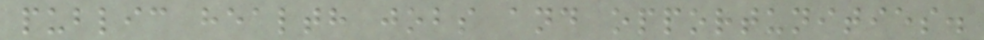public health jobs and opportunities.
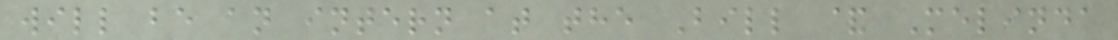will be an intern at the Bill & Melinda
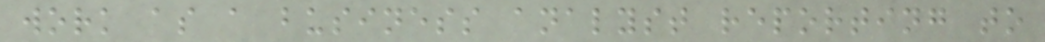work as a business analyst reporting to
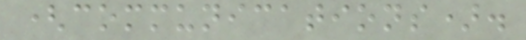(communications).
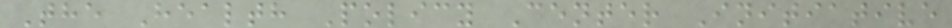The Health Policy Center Initiative
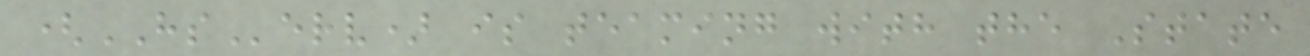(HServ) is teaming with the State
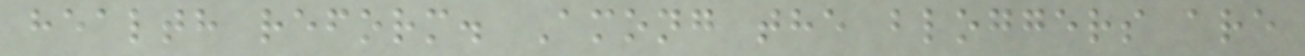health reform. Among the bloggers are
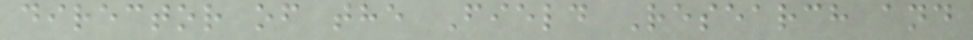director of the Field Research and
